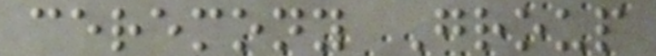ceremony Group
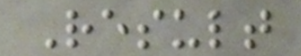Result
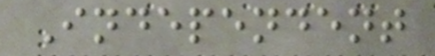Independent
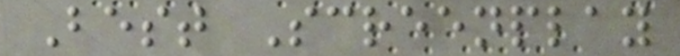Best Screenplay
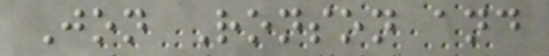Jon Ronson and
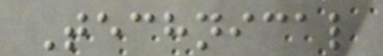Technical
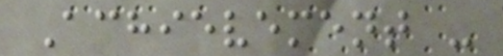Achievement -
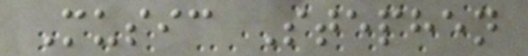Music Stephen
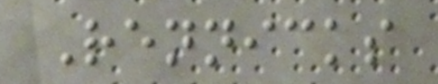Rennicks
